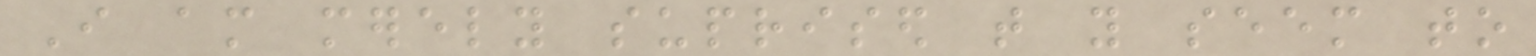I am merely suprised that you seem to
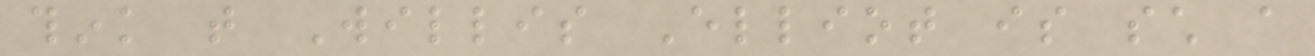think that Willis Elliot is such a
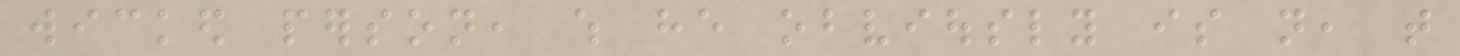wicked person, which he obviously is not, that
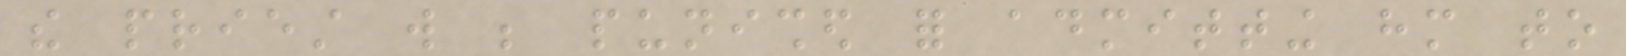the priest will be punished for admitting him to
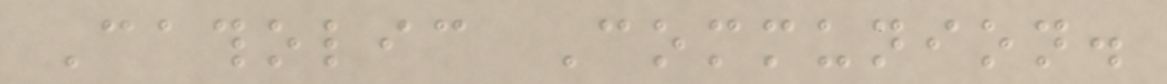Catholic Communion.
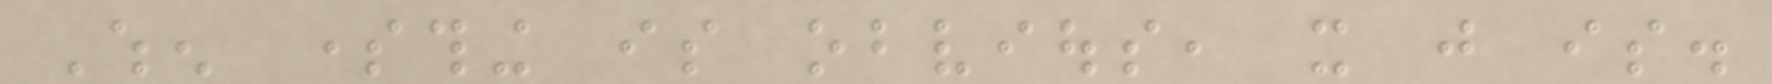When something is obvious, it just is.
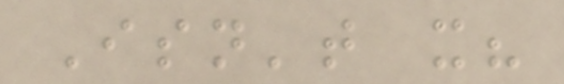Isn't it?
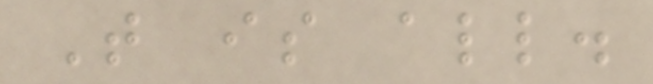That is all.
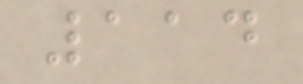114
